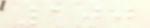100
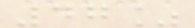47%
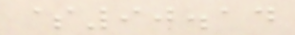$90.14
